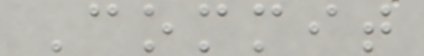Commit
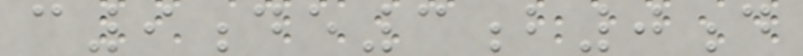c9de3b0d
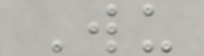Wu
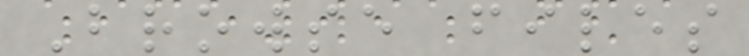Browse files
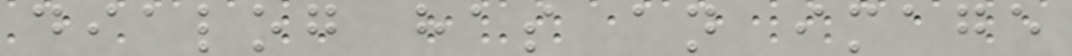dialog has an image
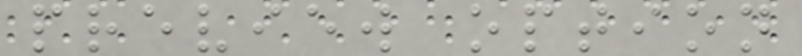preview option
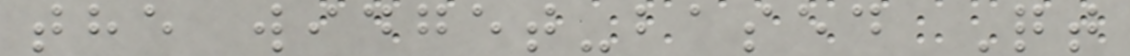the widget-based Qt
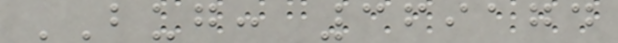BUG: 369174
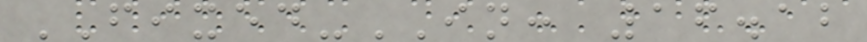FIXED-IN: 16.12
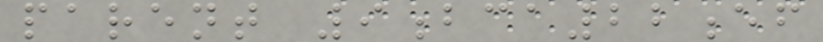parent 9bca22ef
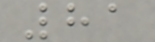81
